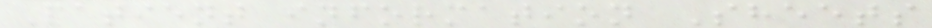Patient information Sheets
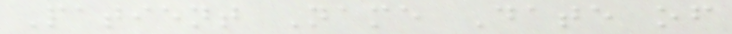Patient Name Date of
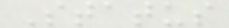Status
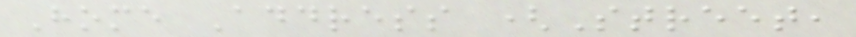Home Address (Street,
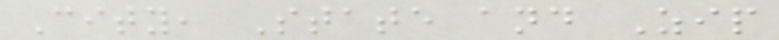City, State and Zip
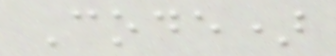Code)
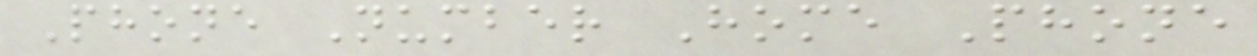Phone Number Home Phone
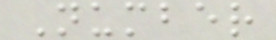Number
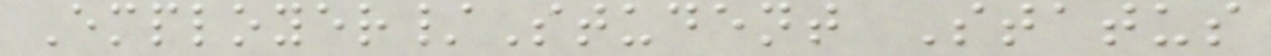Employer/Student Status
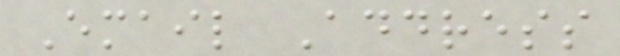Email Address
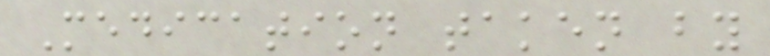Medication taken by
